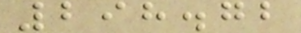298.72
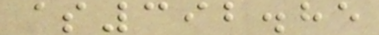$392.85
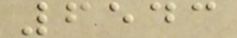6543
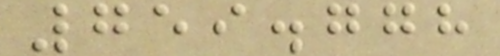759.778
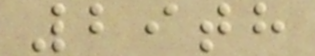29th
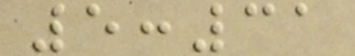5:31
